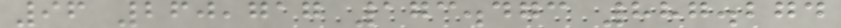96 260,717 173.473 887.274
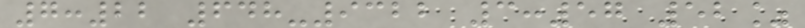7:22 648-9322 3:57 52%
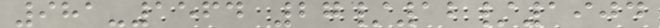981-1564 27/12/1904
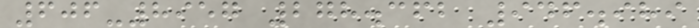606-8957 278.362 946.989
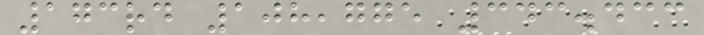173rd 108,775 343.433
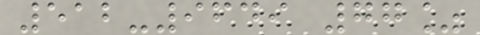512-9649 77%
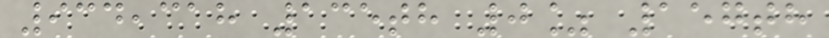934,318 135th 0% 157th
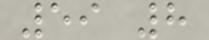59 8
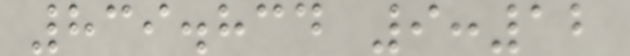839.834 9:12
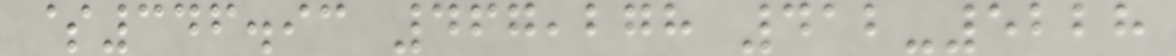$346.93 467,278 412-5228
